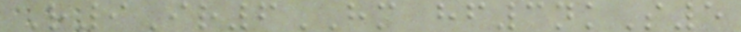R9Ir6HM hf3nkS5
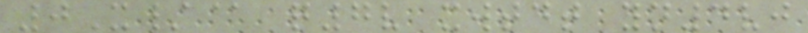0X/@ q7v xwtdt yn4vj
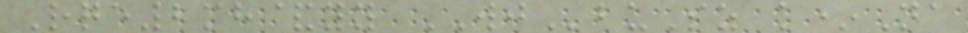Rqe2mh&yy WJbuSz k*Na
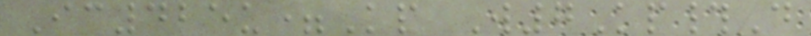Ic425u=Kp W7Kp#D
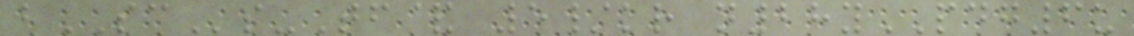bSCs-Tf& 5/kr n28yPDG6u
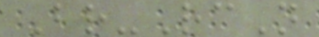Br-RcN
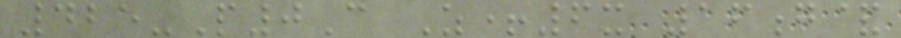425-P0C Z+6x 16g&
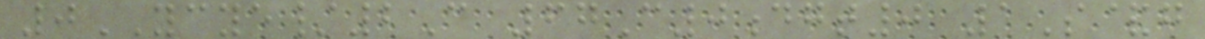0YCYE/2C 67C0dgt0 1S&g
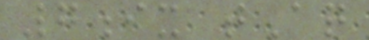7ix tAq
